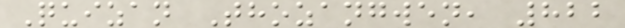Quizan Thozangwen, 822
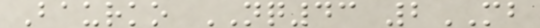Baurko NQ43 2MB
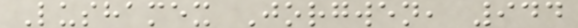Lushamex Jorgwen, 944
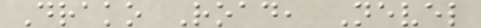Drako Road, Nevel
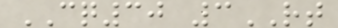CQ30 3RT
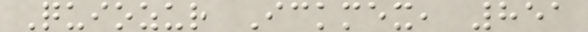Quiozur Ickmex, 851
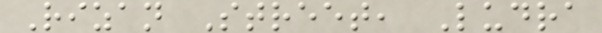Rizan Street, Ludra
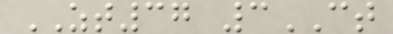ZT37 3CT
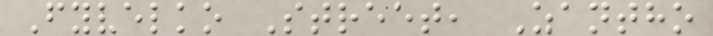Fyvelko Street, Zantho
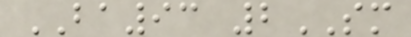BA93 2SM
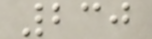230
